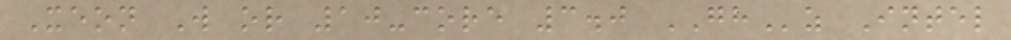Xeon W or 10-core 3.0 GHz Intel
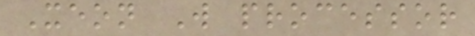Xeon W processor
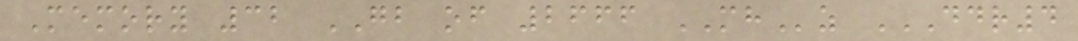Memory 32 GB of 2666 MHz DDR4
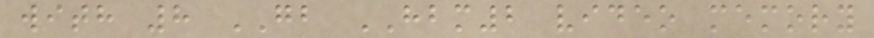with 8 GB HBM2 video memory
